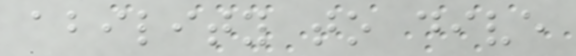ability to dive
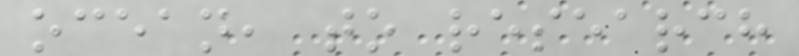ocean, to research
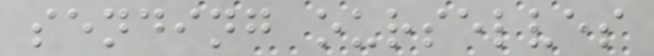sending ourselves
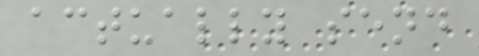actually send
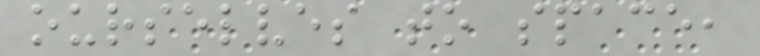ourselves to space,
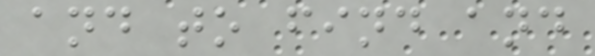and to find and
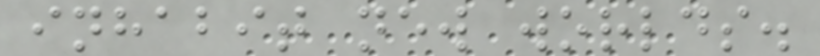inhabit new worlds.
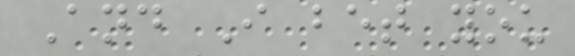And I bet you
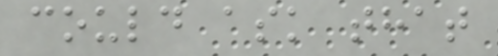could ask that
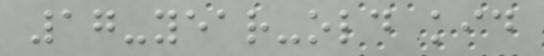17-year-old kid
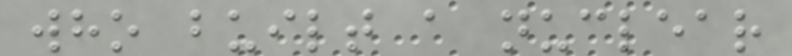who built a nuclear
